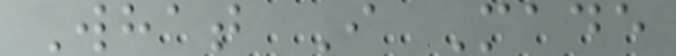What I Made
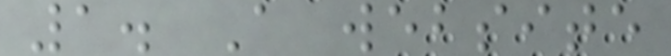1. A website
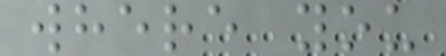where you
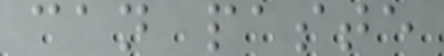can paste
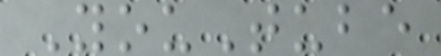YouTube
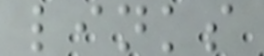links
